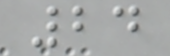24
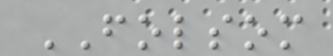FOLSOM
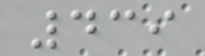439
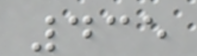435
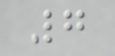7
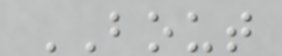BOUT
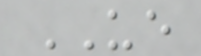UE
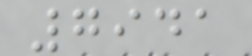7941
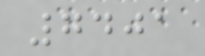7401
